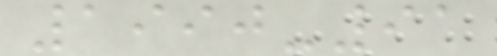1990-91
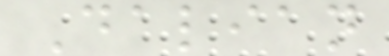Dalian
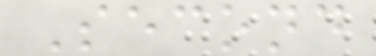Second
